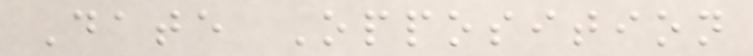Date Opposition
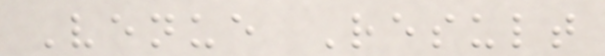Venue Result
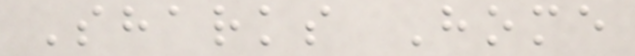Sharks Home
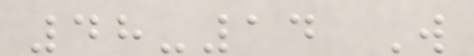48-14 W
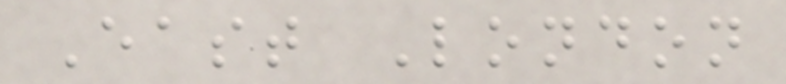East London
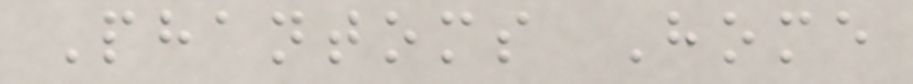Phantoms Home
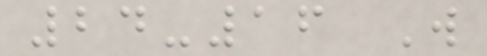24-16 W
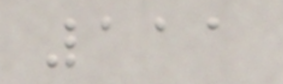111
